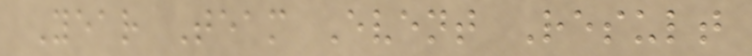Year Team Event Result
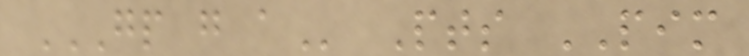GP G A Pts PIM
